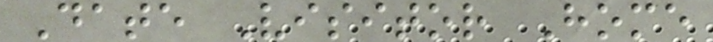Date Visitor Home
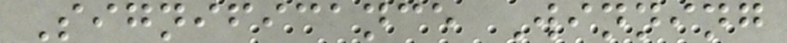Significance Winning
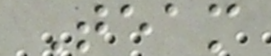Team
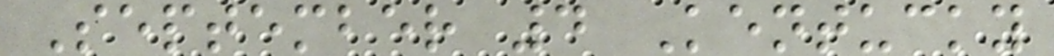September 4 Kentucky
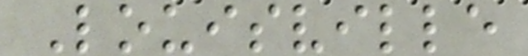Louisville
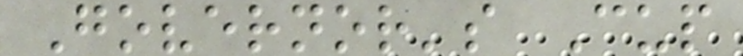Governor's Cup
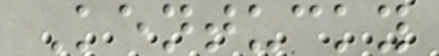Kentucky
